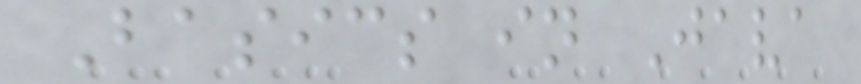Basics in Java
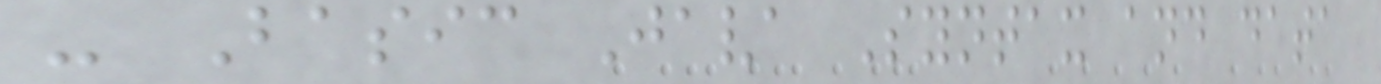- Basic Java Syntax and data
